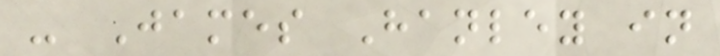- James Hanley in
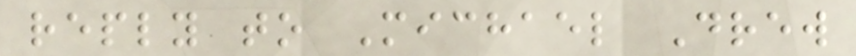reply to Michael Drew
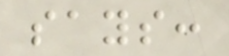says:
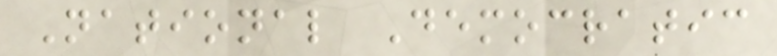National Democratic
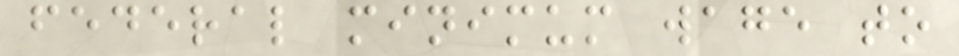federal minimum wage to
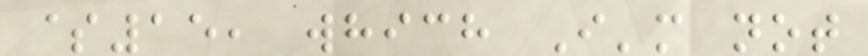$15, which I'm not
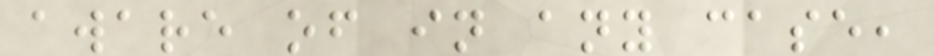aware of in any case,
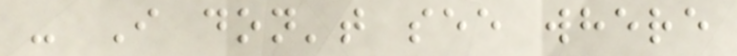- I don't see where
